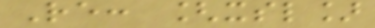Re: [xsl]
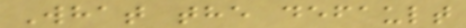What the default
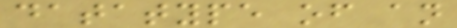datatype of an
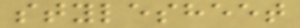stylesheet
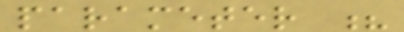parameter ?
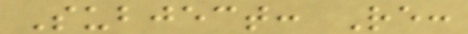Subject: Re:
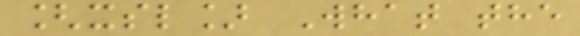[xsl] What the
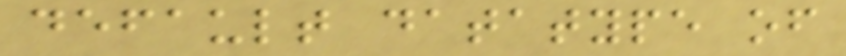default datatype of
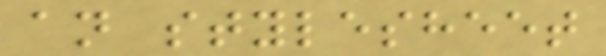an stylesheet
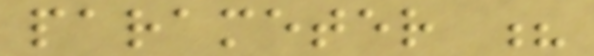parameter ?
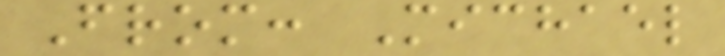From: Michael
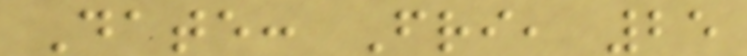Date: Fri, 25
